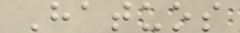Hatuos
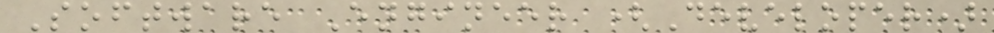Software Engineer (Developer)
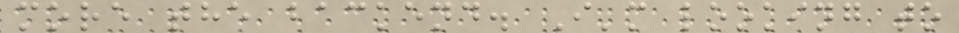more the backend. I'm looking to
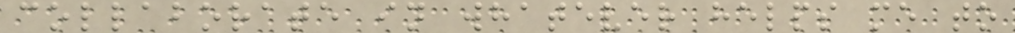collaborate in whatever helps me to
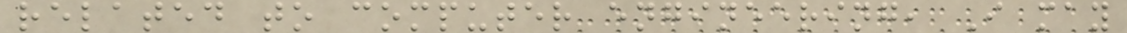related to computer engineering, I may
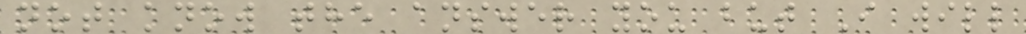not know the answer you but I will
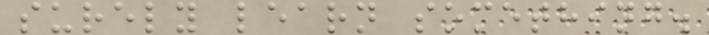surely learn something.
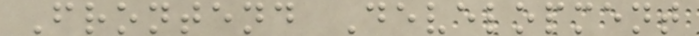Frontend Development
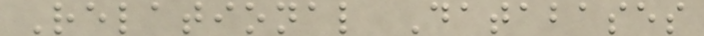Relational Databases
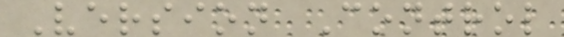Version Control
